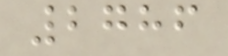2786
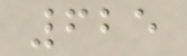625
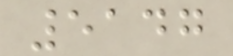5147
